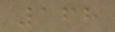168
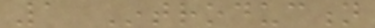1 Introduction
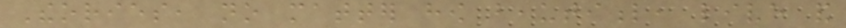Theories, no matter how beautiful, live and
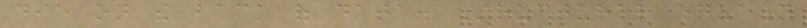die on the back of data. Structural equation
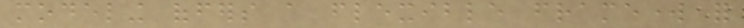modeling offers a flexible framework for
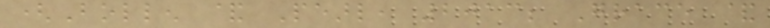(Bollen & Pearl, 2013; Grace &
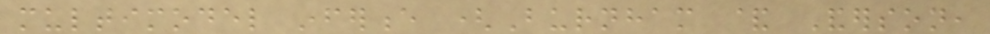multimodel inference (Burnham & Anderson,
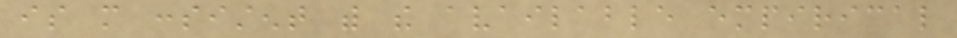is more consistent with the available empirical
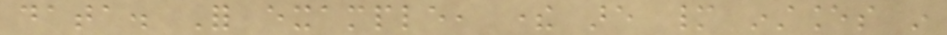data. For example, there are many instances in
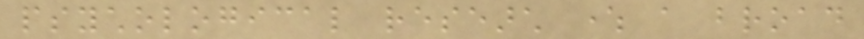psychological research where a broad
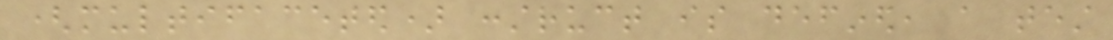(multifaceted) construct is defined, a test
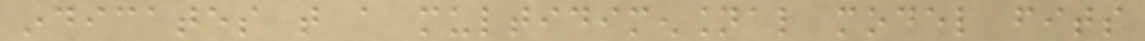indicates that a multidimensional model fits
